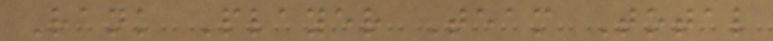Rank Player Team Total
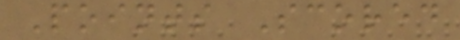Points Scored
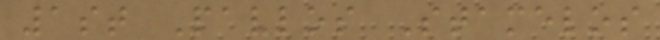1st Pavlos Stamelos
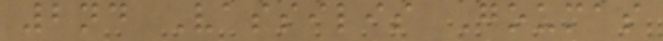2nd Vassilis Goumas
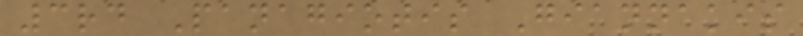3rd Panagiotis Giannakis
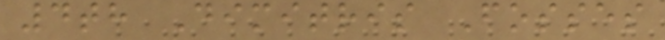4th Dimitris Fosses
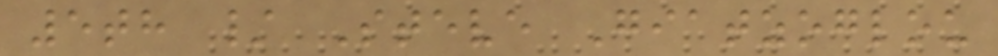5th / Steve Giatzoglou
